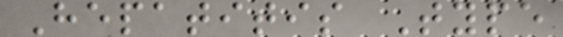Hepatitis Type
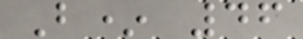B* 46
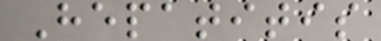Hepatitis
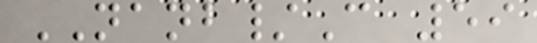NANB/C 59
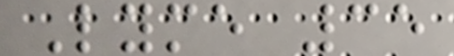Lyme 35
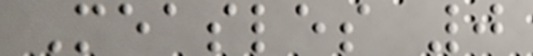Measles 0
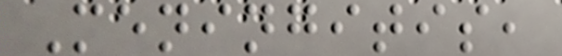Meningitis,
